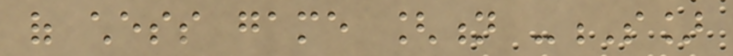of chess game [n -S]
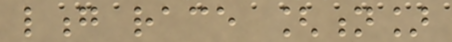long race [n]
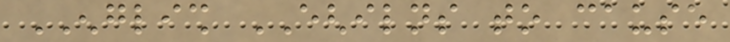ENGLISH EGHILNS to cause
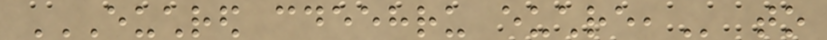EUCHRED CDEEHRU EUCHRE, to
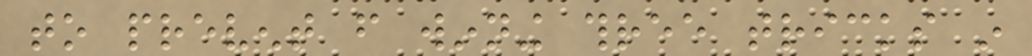to prevent from winning three tricks in
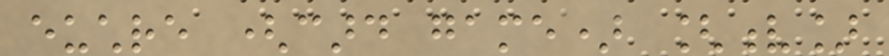euchre (card game) [v]
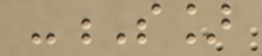-S]
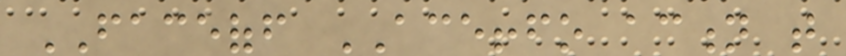FACEOFF ACEFFFO action that
